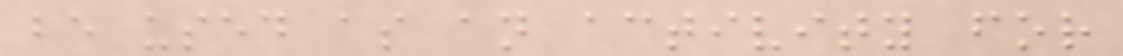be used as an activity for
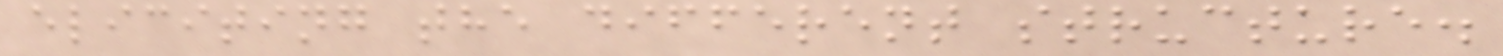eliciting the different structure.
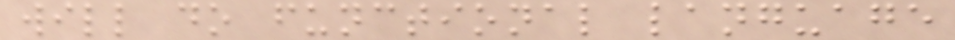will do functional language
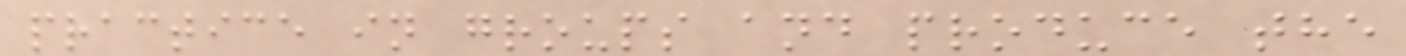practice in groups and produce the
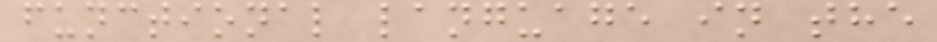functional language in the
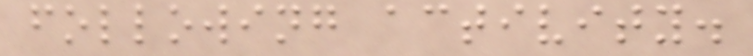following activity.
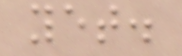yet.
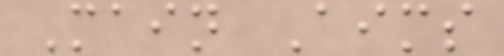Main Aims
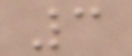3
